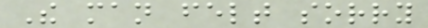The man felt sorry
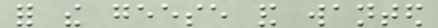for the geese and wanted
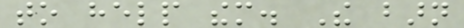to help them. The barn
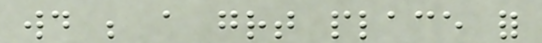would be a great place for
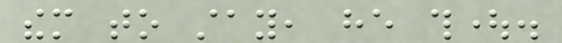them to stay, he thought.
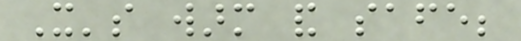It's warm and safe;
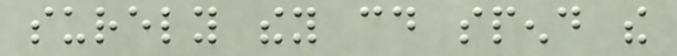surely they could spend the
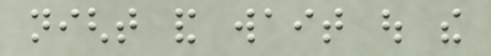night and wait out the
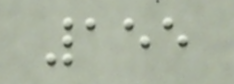155
